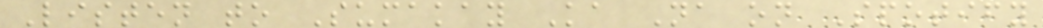Listen to Sumakay Ka Na on Spotify
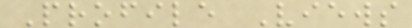Profile Views
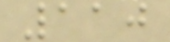110
